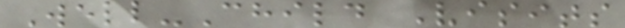Well-Child Visits
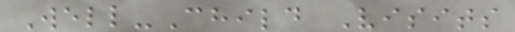Well-Child Visits
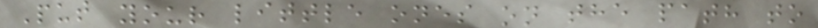Put your little ones on the path to
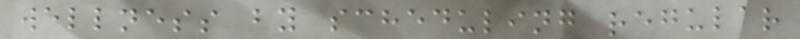wellness by scheduling regular
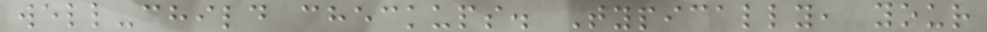well-child checkups. Typically, your
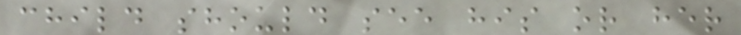child should see his or her
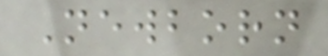Newborn
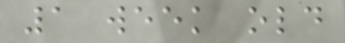1 week old
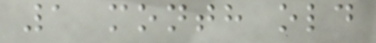1 month old
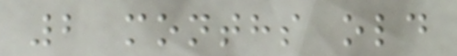2 months old
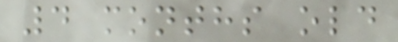4 months old
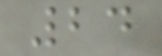24
